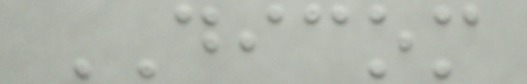DICOM
